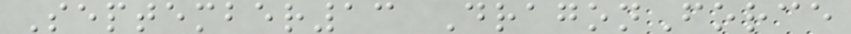September13 DragonForce
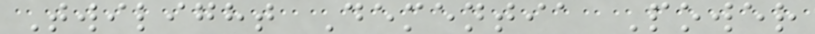Twilight Dementia Power
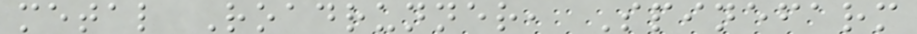metal Roadrunner, Spinefarm
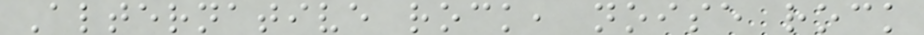Alternative rock, noise rock
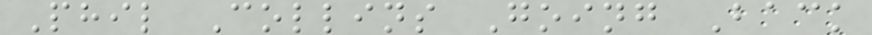Phil Collins Going Back
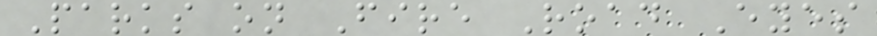Parks on Fire Road Eyes
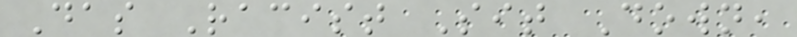Das Racist Sit Down,
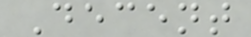Decent
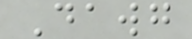Dawg
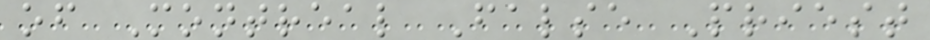of Montreal False Priest
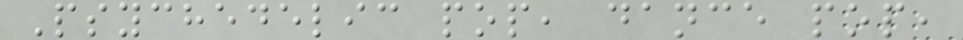Psychedelic pop, dance pop,
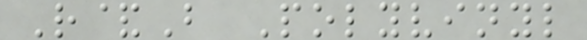R&B Polyvinyl
